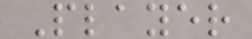Player
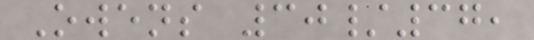Owens 30/37,
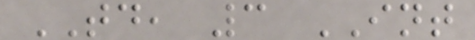TD, 3 INT
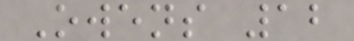Owens 12
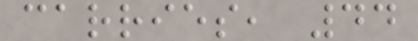carries, 44
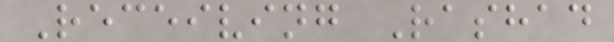Receiving Rashad
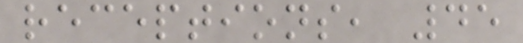receptions, 45
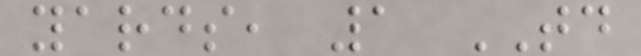yards, 1 TD
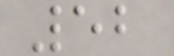52
